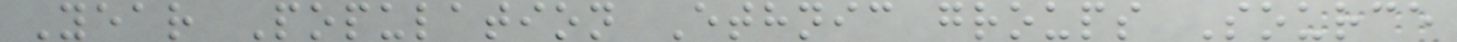Year Population Ethnic groups Source
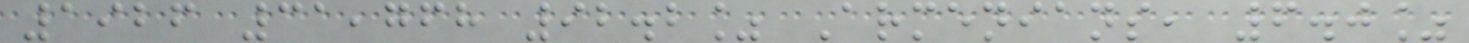1926 31,768 92.2% Armenians, 6.0%
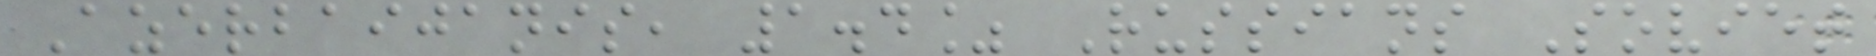Azerbaijanis, 1.4% Russians Soviet
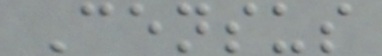Census
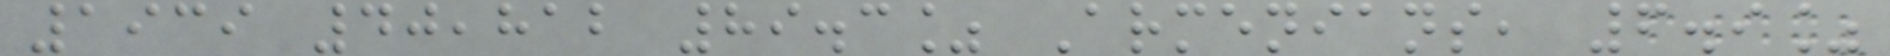1939 40,812 89.3% Armenians, 6.9%
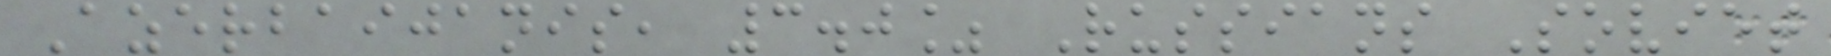Azerbaijanis, 3.0% Russians Soviet
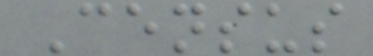Census
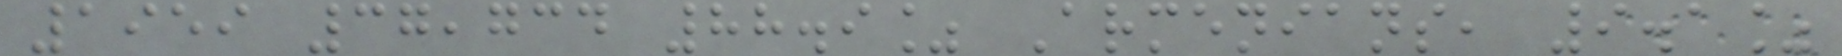1959 37,734 88.9% Armenians, 9.1%
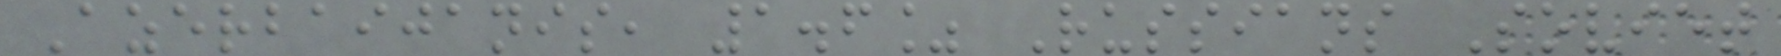Azerbaijanis, 1.6% Russians Soviet
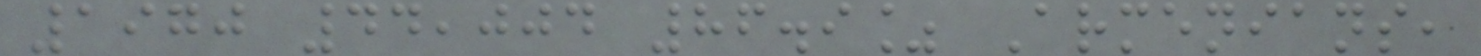1970 44,004 86.9% Armenians,
